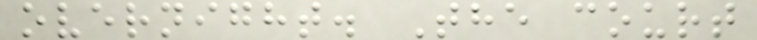overnight. The court
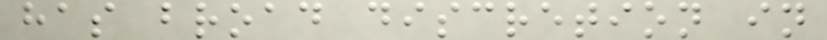has broad discretion in
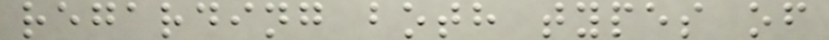regarding both types of
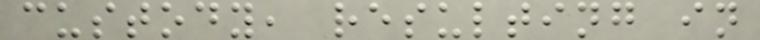custody, resulting in
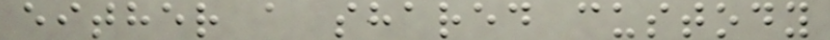either a shared custody
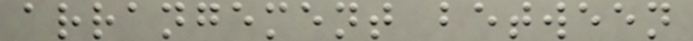arrangement between
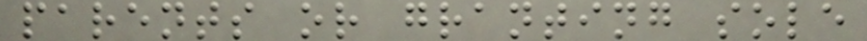parents or granting sole
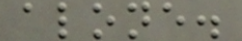alone.
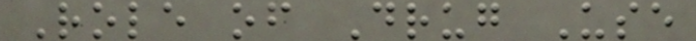Role of Drug Use
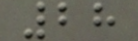28
